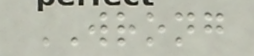WRONG
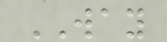WAY
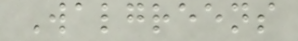Walgreens
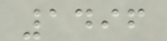1496
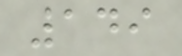149
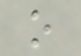o
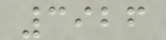3926
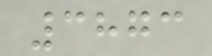3873
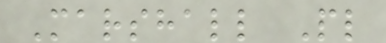Marshall Pl
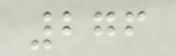276
